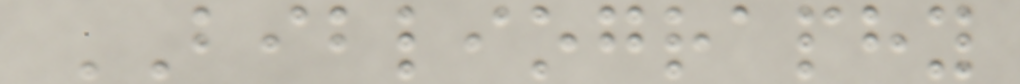BIBLIOGRAPHY
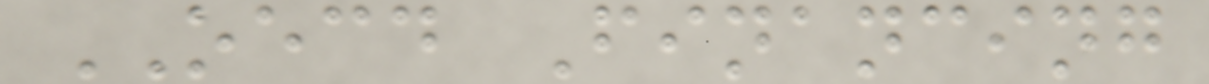OECD Financing
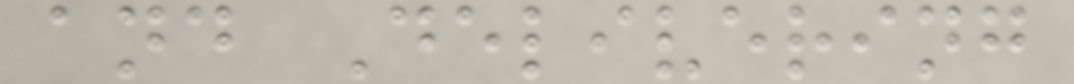and Delivering
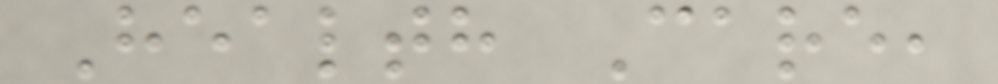Health Care,
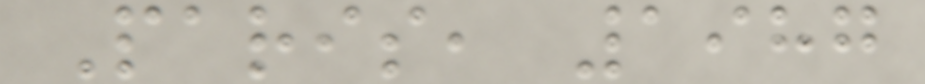Paris, 1987
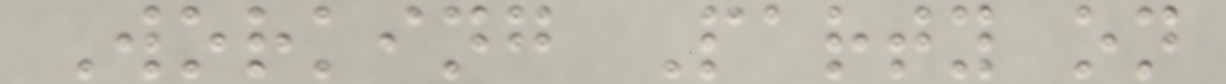Working Party on
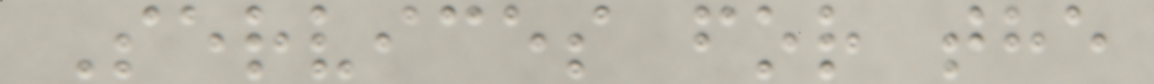Services for the
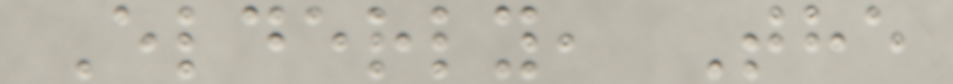Elderly, The
